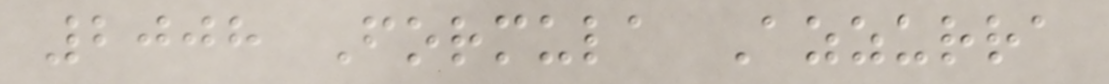2008 Formula Azzurra
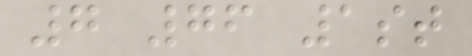7 76 1st
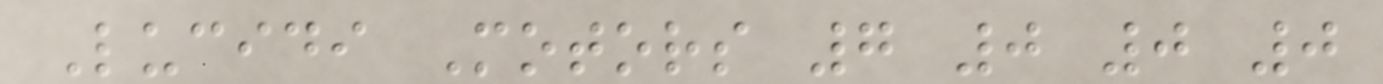Lucidi Motors 7 0 0 0
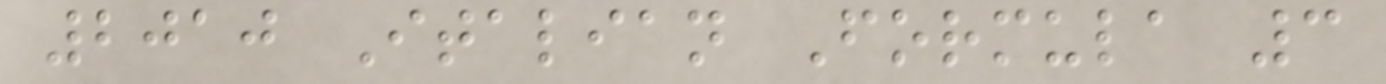2010 Italian Formula 3
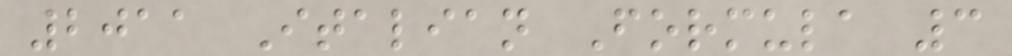2011 Italian Formula 3
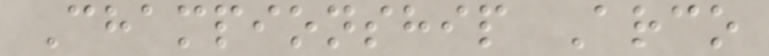Championship Arco
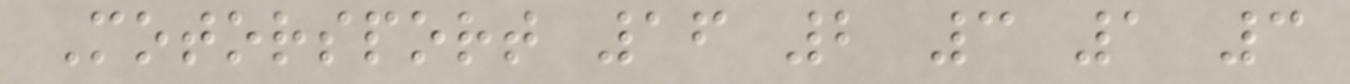Motorsport 16 2 3 1 3
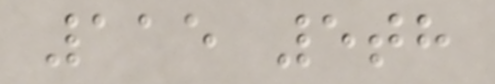115 5th
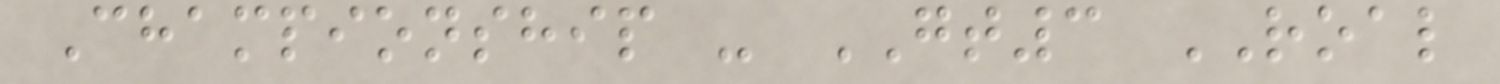Championship - GT3 ROAL
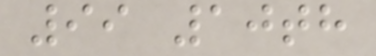99 10th
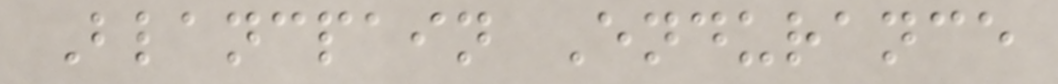Blancpain Endurance
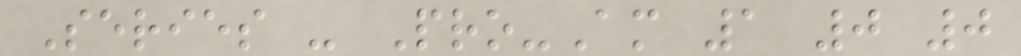Series - Pro-Am 1 0 0
